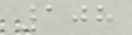108
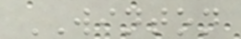WINTON
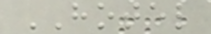HOTEL
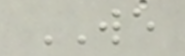WE
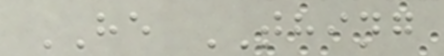HE THING
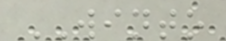WINTO
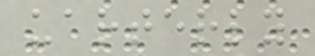uarterly
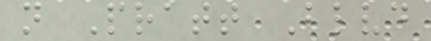n Pratt Blvd
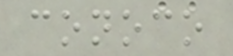conoco
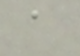a
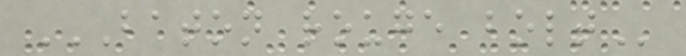BATON ROUGE BOLT
